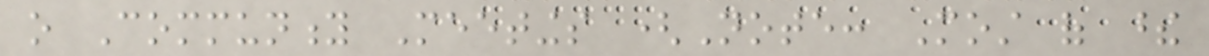o Community Meetings (Note: Most of these
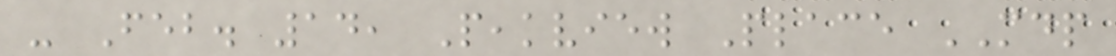- Feb. 14, Peakview Place MDP
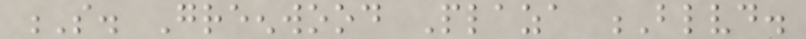S. Greenwood Plaza Blvd.
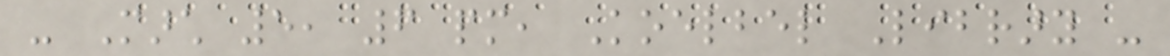- March 5, 6 pm, Koelbel Library -
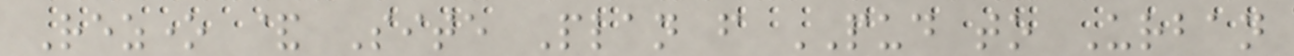Rezone & Site Plan from PUD to Urban
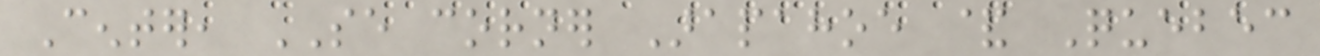Center, SE corner Arapahoe & Quebec
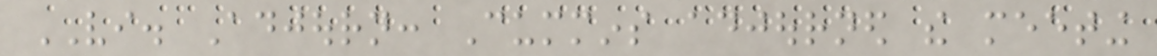VI. Adjourn: Cummins adjourned the meeting
